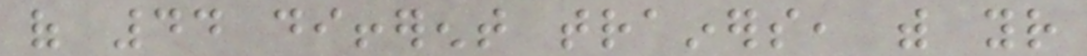of 44 different trainers, with your
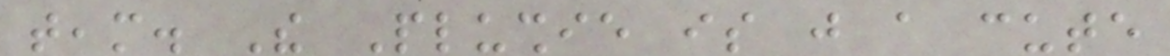team. The Plushie is just a cute
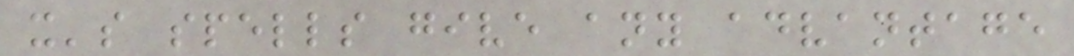it's spells give any advantage
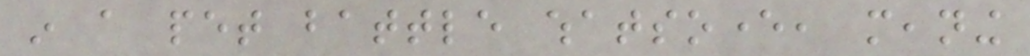in a pet battle whatsoever, meaning
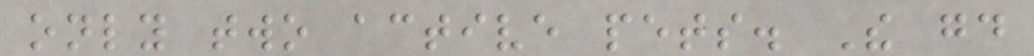only two active pets. The good
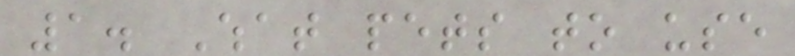1. What pets to use
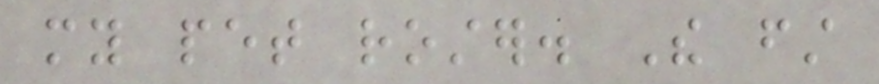my pet roster. The first
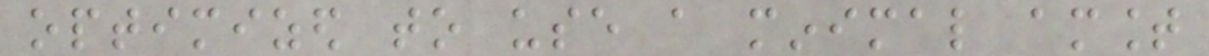optimized to use a minimal amount
